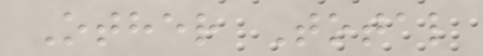Other Total
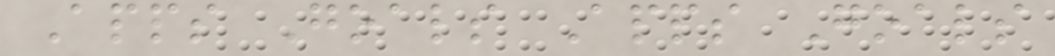Apps Goals Apps Goals
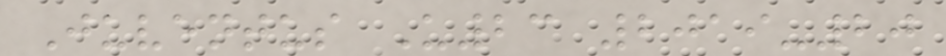Juventus U23 2019-20
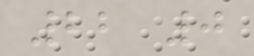22 0
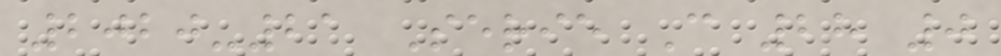2020-21 Serie C 28 0
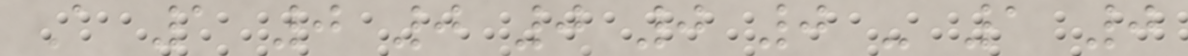A 1 0 0 0 0 0 - 1 0
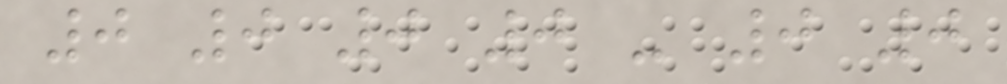0 0 0 0 - 0 0
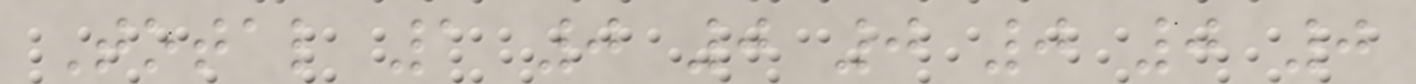Total 1 0 0 0 0 0 0
